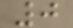0
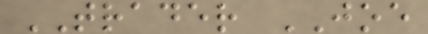TRADER JOE
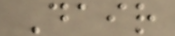Dair
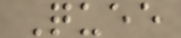Quee
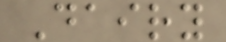Dairy
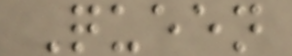Queen
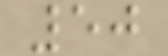50
